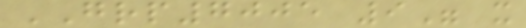GRP7005 9" x
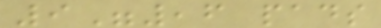9",6 pads
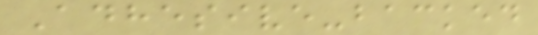Adhesive-backed
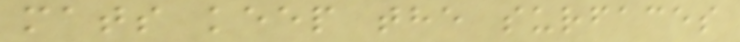mats keep the surfaces
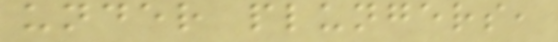under plungers,
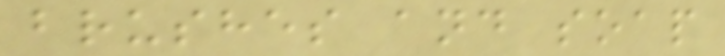brushes and soap
